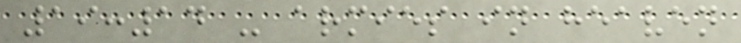19:14 - armies in heaven
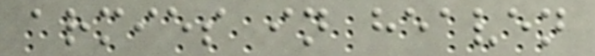armies in heaven
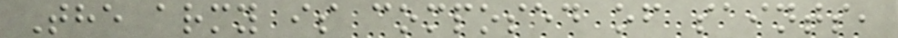The army is composed of saints,
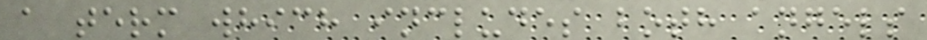a term which includes both angels
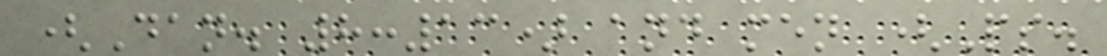(Dan. 8:13) and men (Ps.
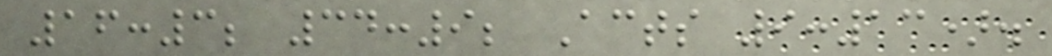16:3; 34:9; Acts 9:13).
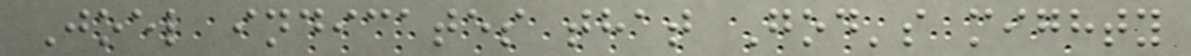Joel indicates that God's mighty
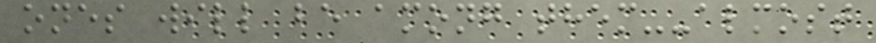ones will be among them--almost
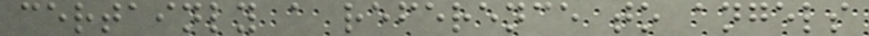certainly a reference to angels
